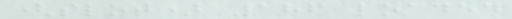(slot) 186 loaded
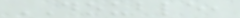DOUBLE,
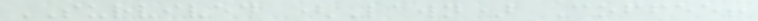SURVIVED (Lawn) Coffee!
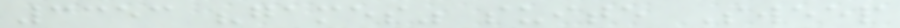3353 "games" suite Sweep
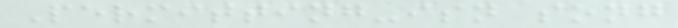Permitting-isn song
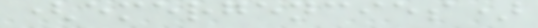(emergencies)
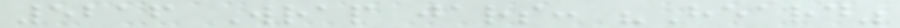5216 Wrap jars: "Heard"
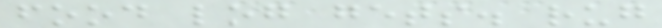food log gets. rug
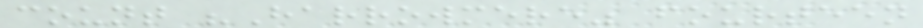count "Harrowmere" fourteen
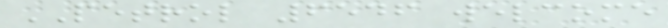PETROL 6546 welcome
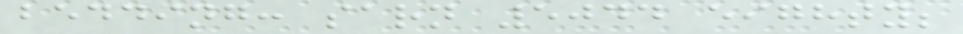bedding: sarn 5044 eighty;
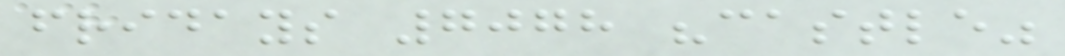fridays 7078 "castle"
